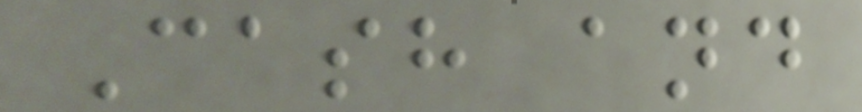Cash and
